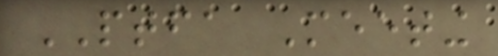PTFA Meeting
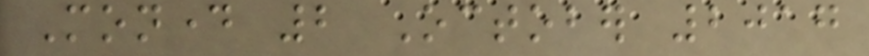Monday 2 October 2017
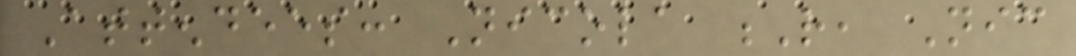Attendees: Nicola R, Nic
